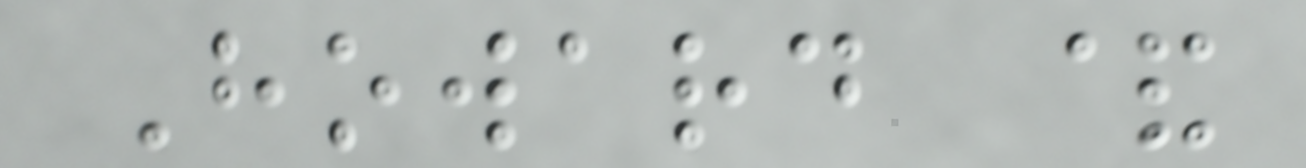Howard &
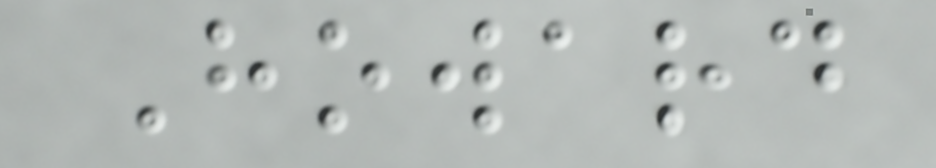Howard
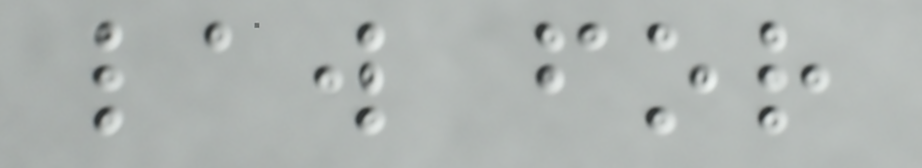law for
